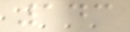143
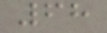68
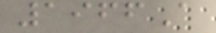1966A
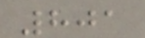801
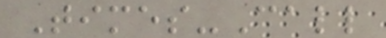Times-Call
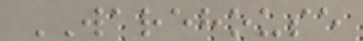WAREHOUSE
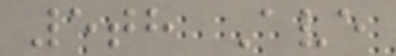5th Ave
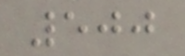500
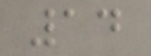14
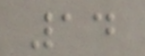14
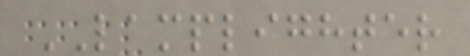LAMPLIGHTER
